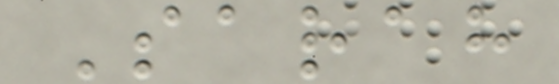Sarah
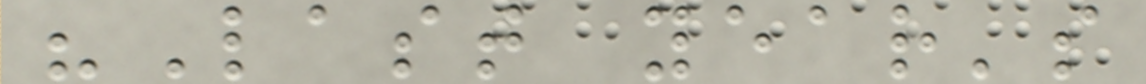"Last year's
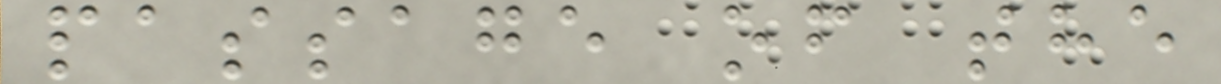passage of the
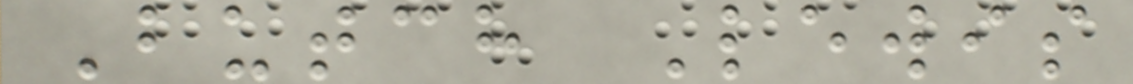Butch Lewis
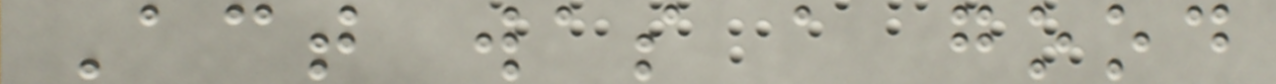Act was a good
